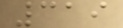319
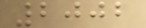2002
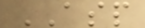ASP
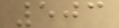503
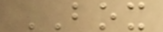BOX
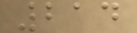214
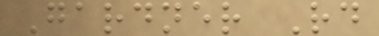Gardner Rd
